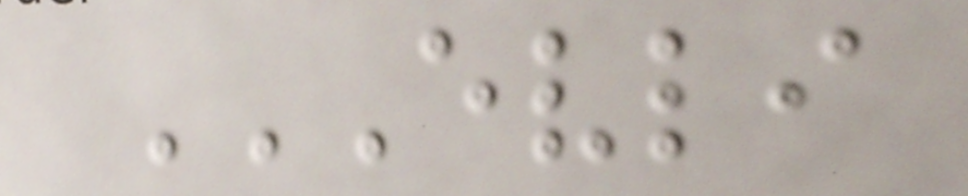EVLI
